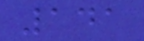141
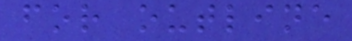for outline
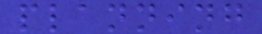planning
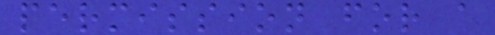permission for a
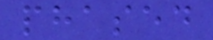phased
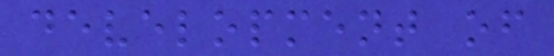development of
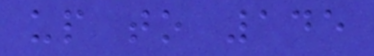up to 145
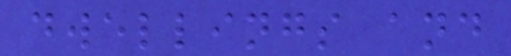dwellings and
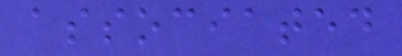associated
